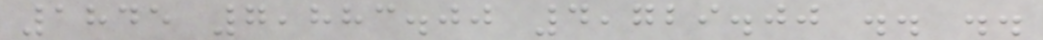1845 7,883.00 4,729.00 .. ..
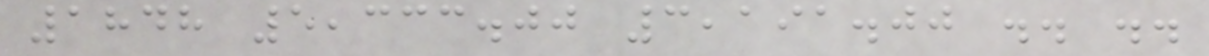1848 5,333.00 3,191.00 .. ..
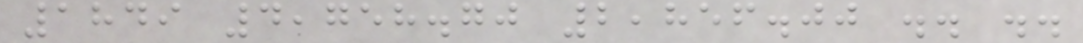1849 4,758.70 2,856.00 .. ..
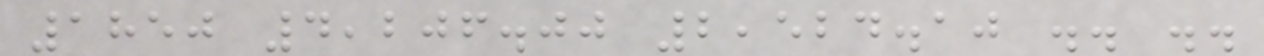1850 4,206.00 2,524.10 .. ..
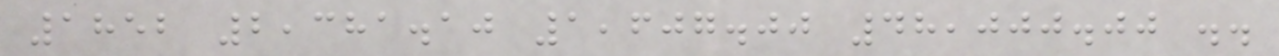1852 2,381.10 1,607.00 48,000.00 ..
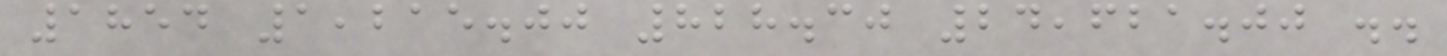1854 1,215.00 828.30 24,621.00 ..
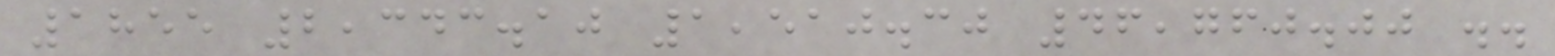1855 2,343.10 1,510.30 46,760.00 ..
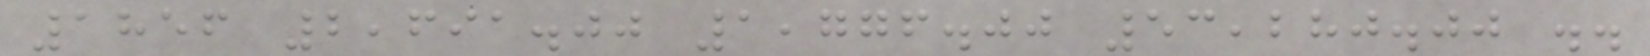1856 2,691.00 1,776.00 53,280.00 ..
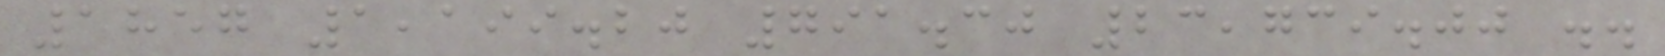1857 1,199.20 791.30 23,739.00 ..
